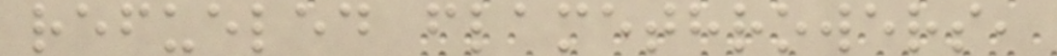refueled flamethrowers,
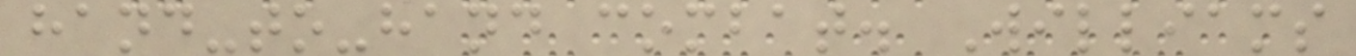hand-to-hand combat. Williams
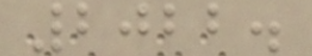2022.
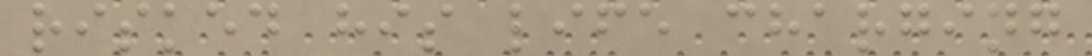risked his life charging
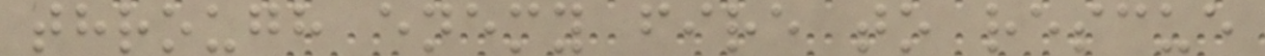through enemy fire to rescue
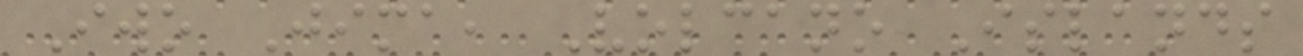Iwo Jima, Volcano Islands
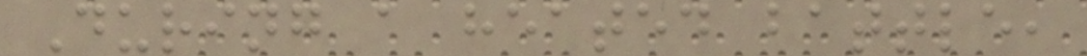During a heated battle,
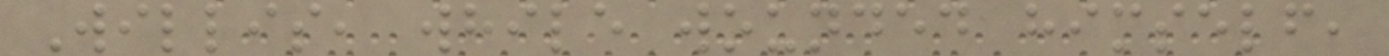Willis, while wounded himself,
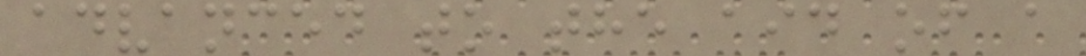advanced to the aid of a
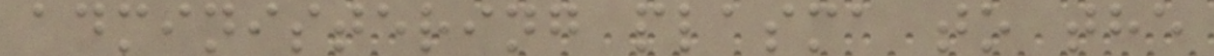administering plasma to the
